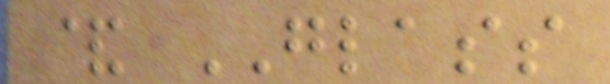& GLASS
